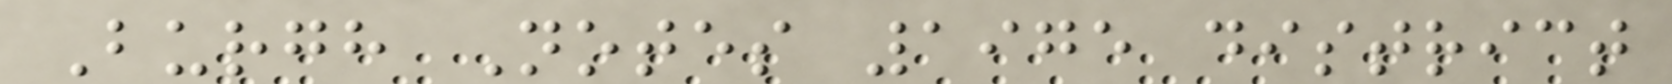Burgh Notes 1975 district
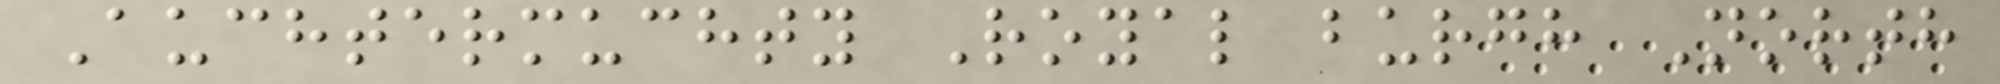Auchtermuchty Royal burgh North
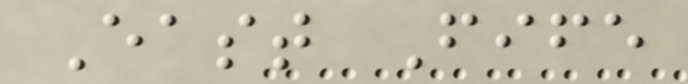East Fife
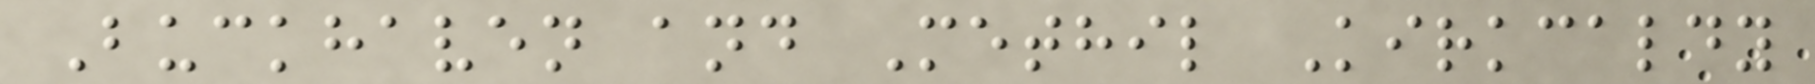Buckhaven and Methil Kirkcaldy
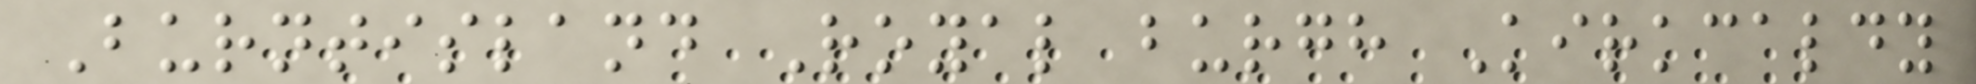Burntisland Royal burgh Kirkcaldy
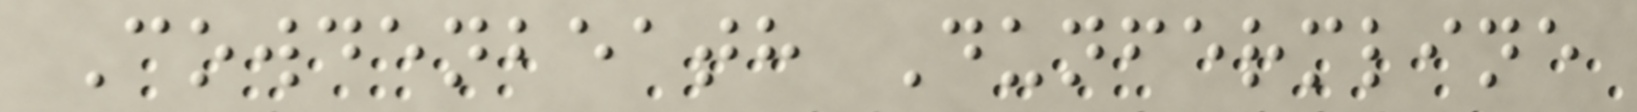Cowdenbeath Dunfermline
